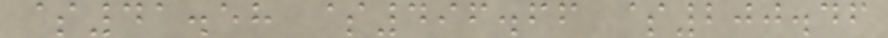$41.58 $496.66 $200.46
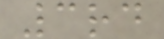3rd
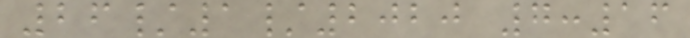26/1/2020 7:16
